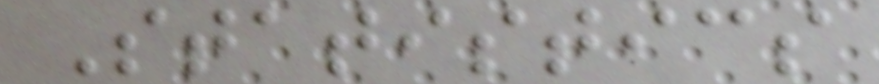Statistics
